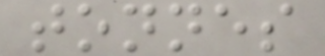tonnes
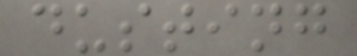dusting
